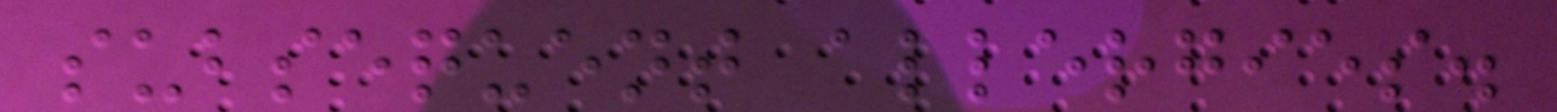subsequent allergies.
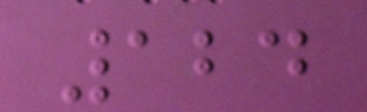124
